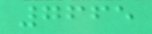7665
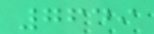7649
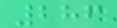286
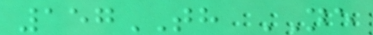157TH NE
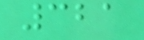321
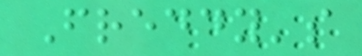Freddy's
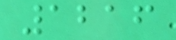1216
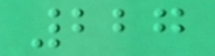227
